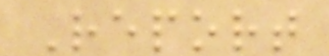Report
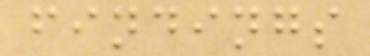findings
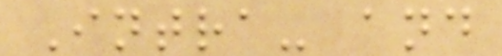Intra- and
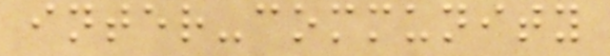inter-community
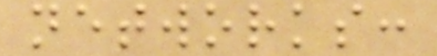networks:
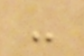-
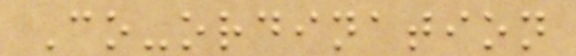Co-ordination
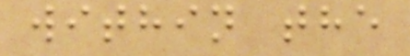within the
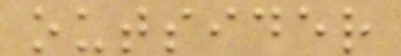outsider
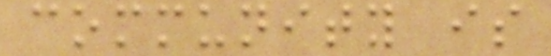community is
